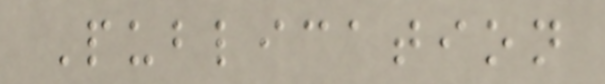Publication
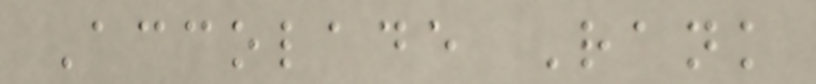Accolade Rank
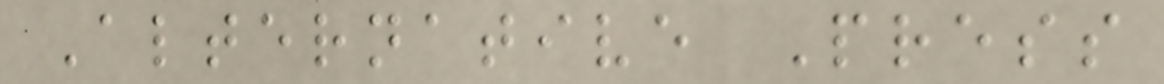Alternative Press
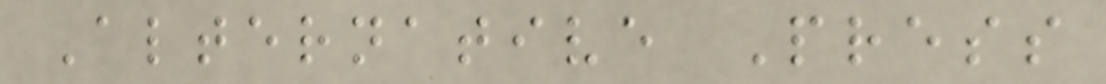Alternative Press
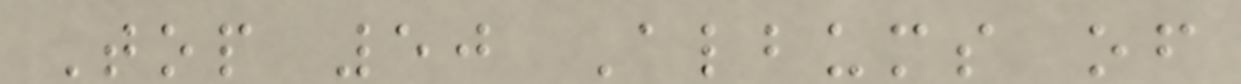Top 50 Albums of
